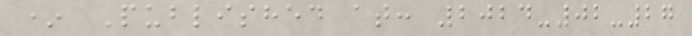* Published at: 2024-02-27
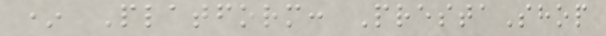* Platform: PrestaShop
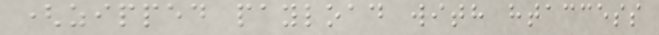(zipped payload with htaccess
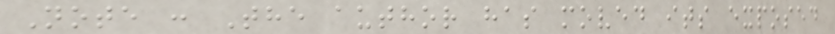Note : The author has moved its exposed
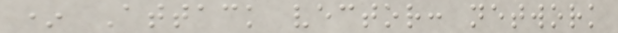* Attack vector: network
